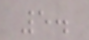5.
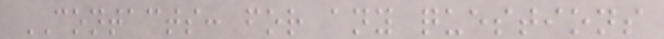CONTACTS: for any questions
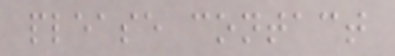please contact
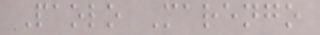Paolo Marengo
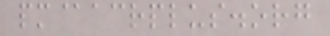pm@acrplus.org
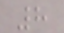8
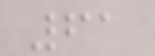61
